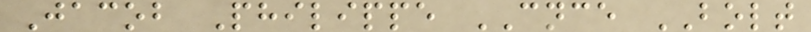Jacob Philippe CNCE BOLT
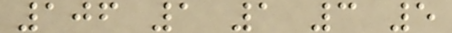106 1 1 3 5
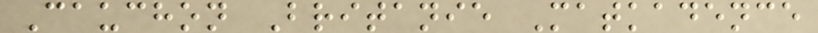Cauchon Britanie Matkadence
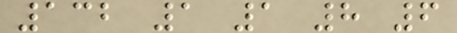132 1 1 8 6
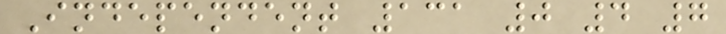Independent 131 0 4 7
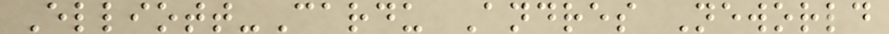Elliott-Cardu Andres Neworld
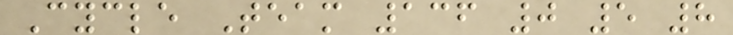Cycle Team 136 0 5 8
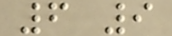6 9
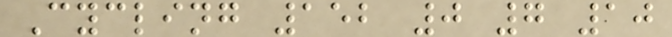Cycling 152 0 7 10
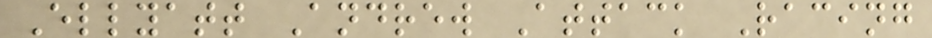Ellyatt Andrew Attack Racing
